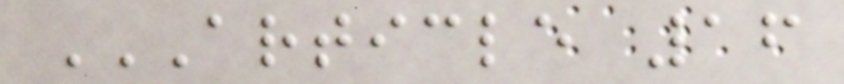ARTICLE 16
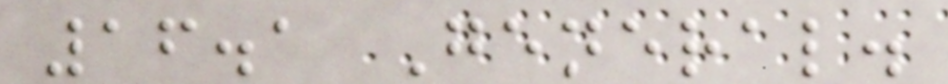16.1 General.
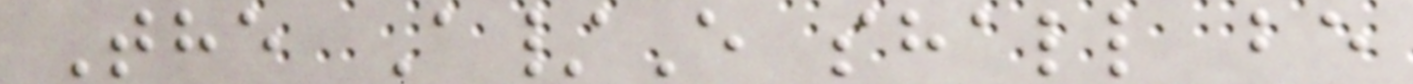The A/E shall be
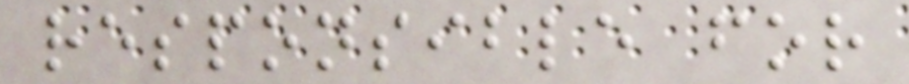responsible for
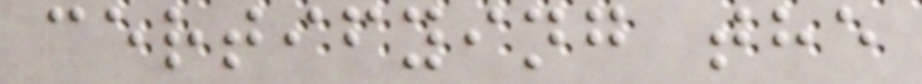certifying the
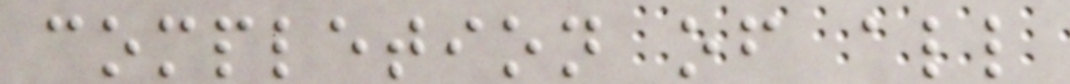completion of all
